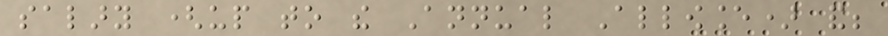salary (up to the Annual Allowance) and;
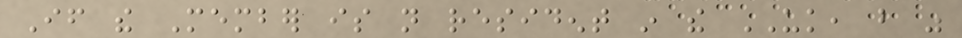If the Member is not resident in the UK, but was
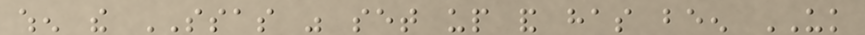when the SSAS was set up and has been UK
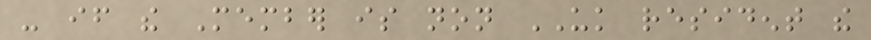- if the Member is non UK resident the
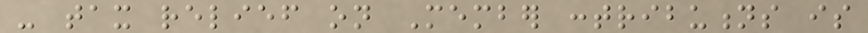- tax relief on Member contributions is
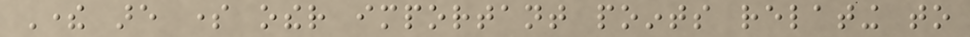There are some other important points relating to
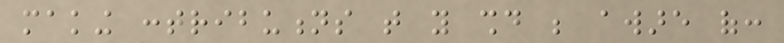making contributions that you should be aware of:
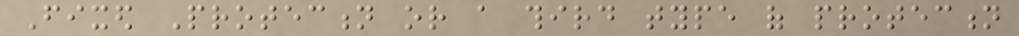Fixed Protection or a third type of protection
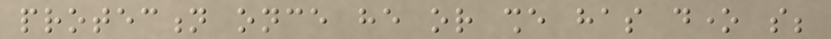protection once he or she has done so;
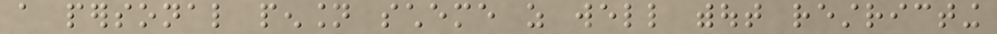a personal pension scheme as well without restricting
